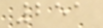251
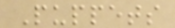Puppets
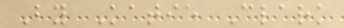By Katie Clark
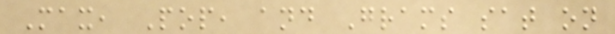Max, Pop, and Grams sat on
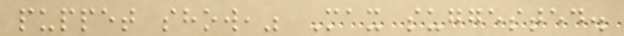puppet show," Max suggested.
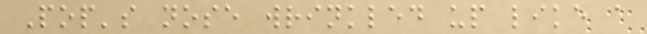Pop's nose wrinkled up like a
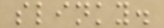slinky.
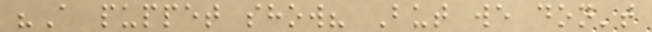"A puppet show? But we don't
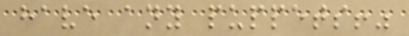have any puppets!"
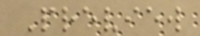Preview
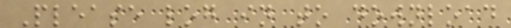Please log in to download
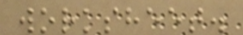worksheet.
